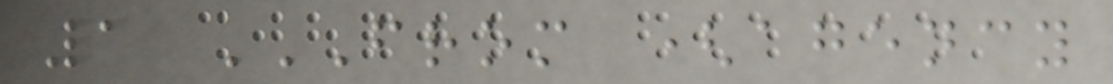1 FROM (AGENCY
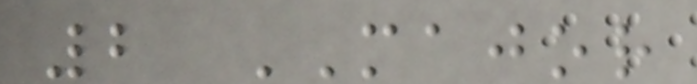2 MAJOR
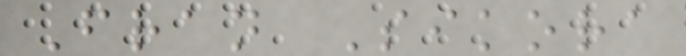Fran Sikora
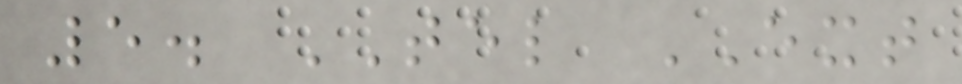5. TEL EXT
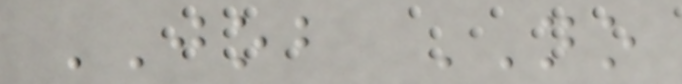JOB NO
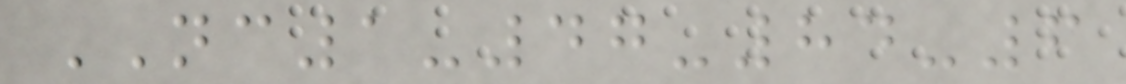NC1-47-84-6
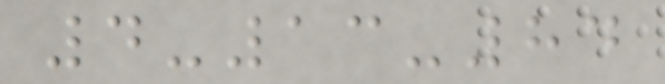4-13-84
